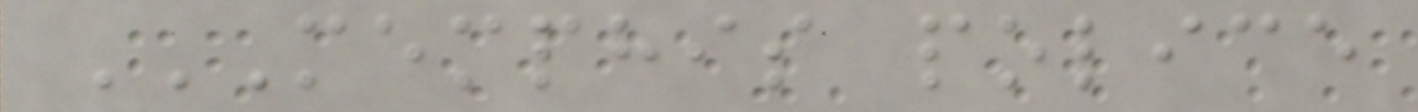MEMPHIS POLICE
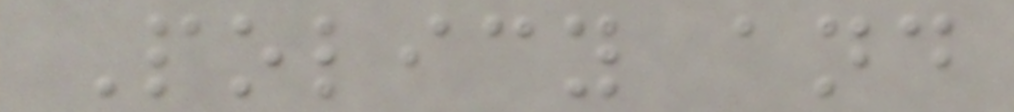Policy and
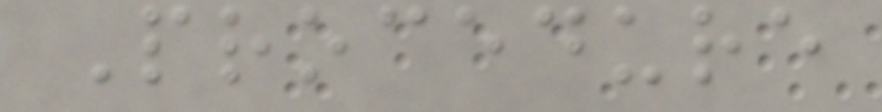Procedure
